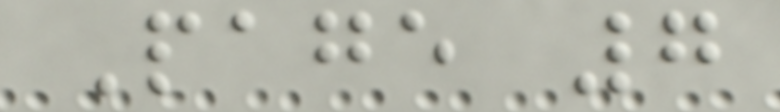Page 7
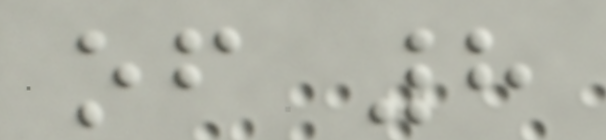of 8
